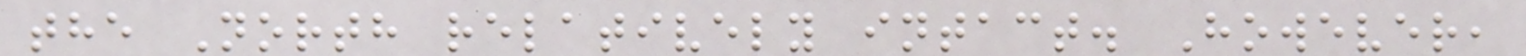the North relatively intact. However,
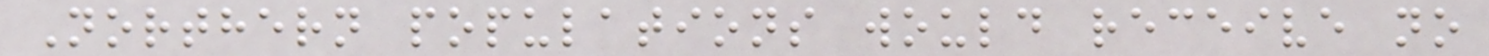Northern populations would receive no
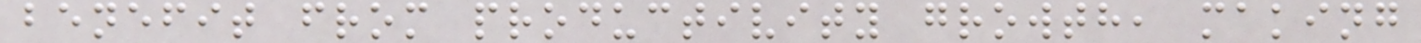benefit from productivity growth, making
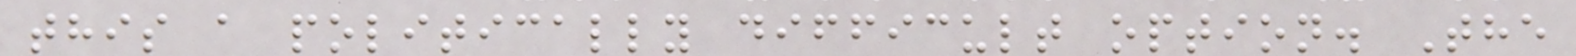this a politically difficult option. The
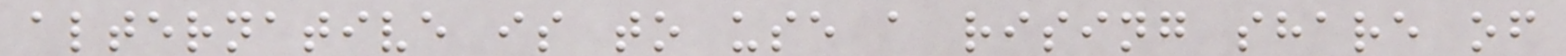alternative is to use a rising share of
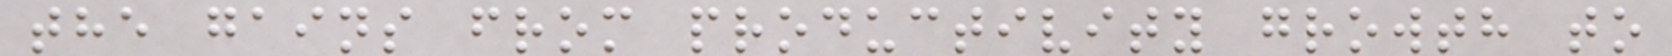the gains from productivity growth to
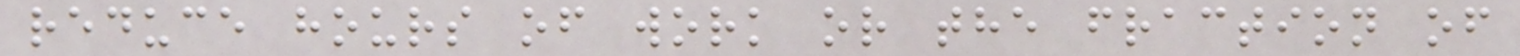reduce hours of work or the fraction of
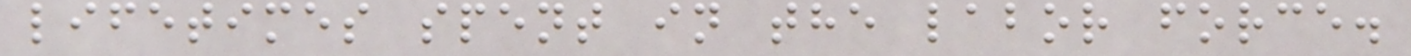lifetimes spent in the labor force.
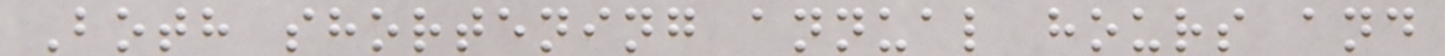Both shortening annual hours and
